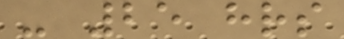- 25 hrs
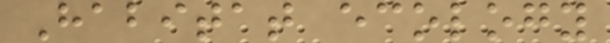Habitat ecology
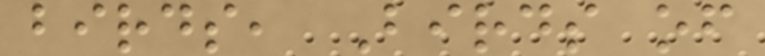birds, Birds of
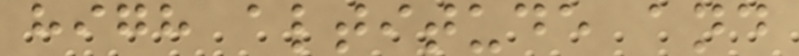high altitude and
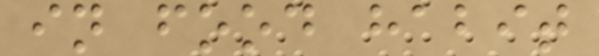in food habit
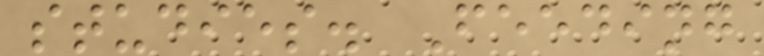studies. Feeding
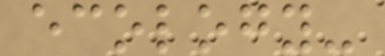ecology-
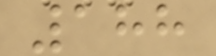188
